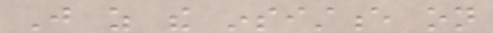Just as the insistence on
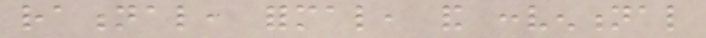rational, formal, and conventional
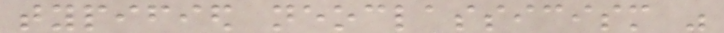typified neoclassicism was
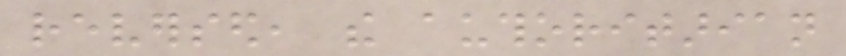reversed, the authoritarian
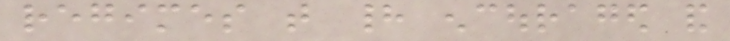regimes that had encouraged and
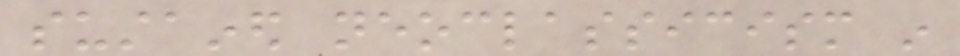sustained neoclassicism in
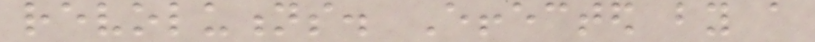revolutions. Effected by a
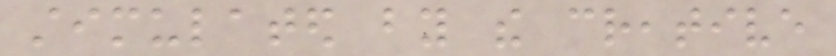stimulated by the creative
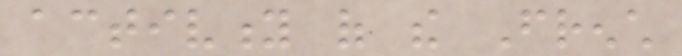activity of the French
